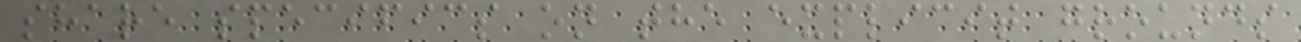share specifics on the explicit grounds
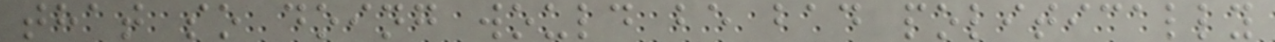that so doing would be bad politically
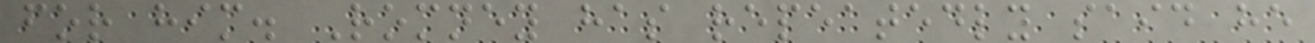for him. Romney has repeatedly said he
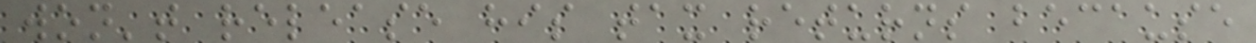won't release his tax returns because
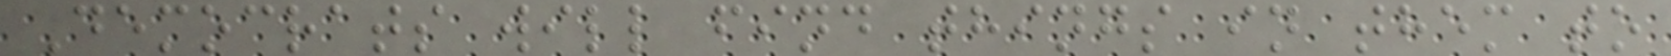Democrats will find things in them to
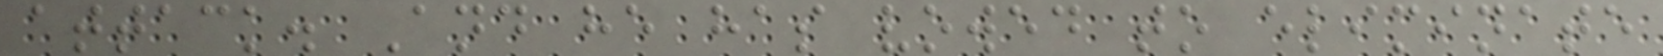attack. And he has vowed to eliminate
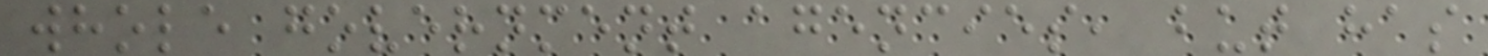whole government agencies, but has
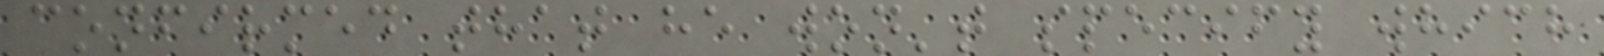confirmed that he won't specify which
